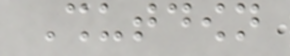Shutdown
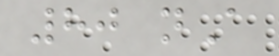80 nA
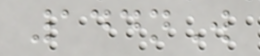144nW
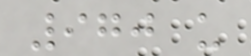970 us
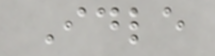Idle
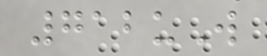712uW
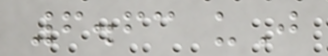6.63 uJ
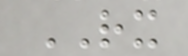RX
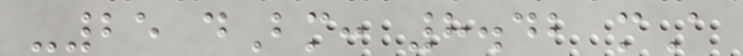-25 dBm: 8.42 mA
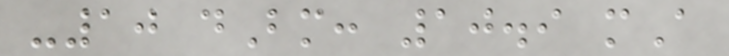-10 dBm: 10.9 mA
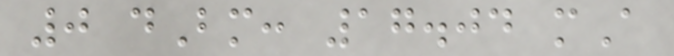0 dBm: 17.04 mA
